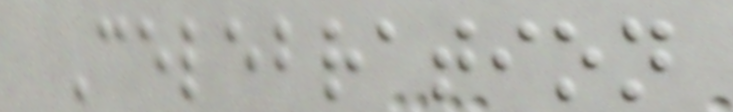Celebration
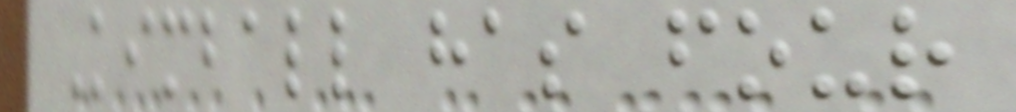Kimball has four
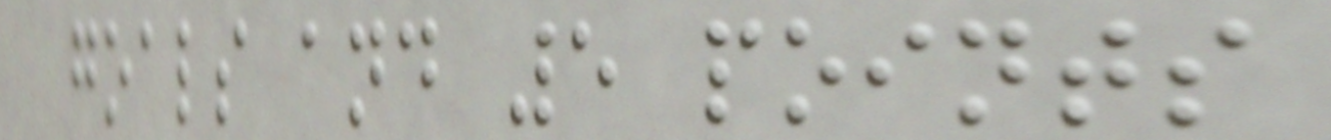goals and 5 points
